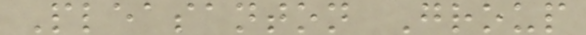Pleasanton Group
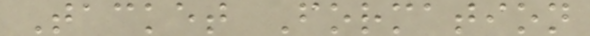Tacket Formation
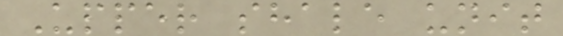Upper shale unit
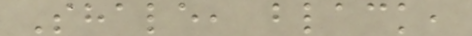Shale, black,
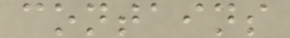contains
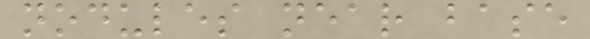nodules near base
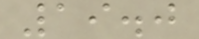19.0
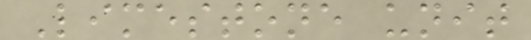Limestone unit
